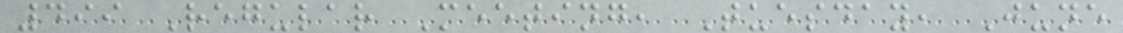499 Regular Meeting, Tuesday, June
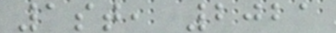1st, 2021
